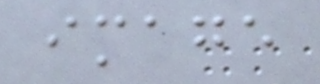image
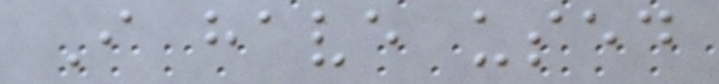I have used
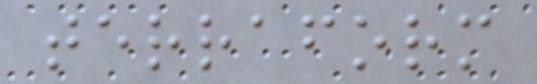terraform
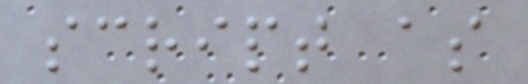script as
